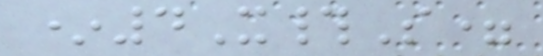*4X#S=
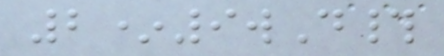2*9wD#
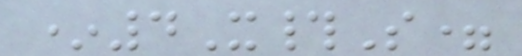*4X#S=
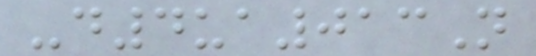-d4ua013N
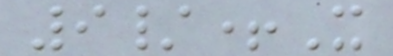9/+X
